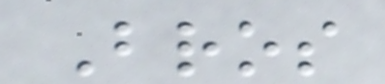Bros
